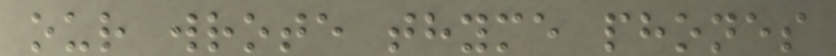our wrote thyme phones
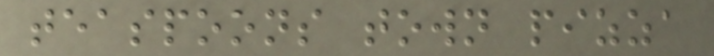teaspoons town pizza
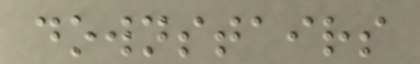downstairs
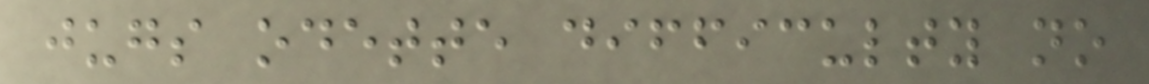jugs odette difficulty no
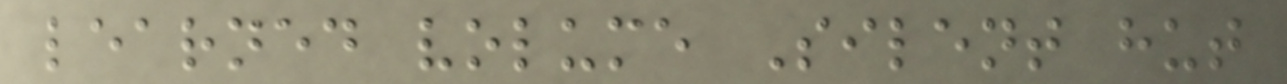learned volume Silent hut
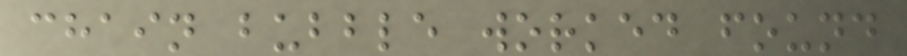chain bubble worked found
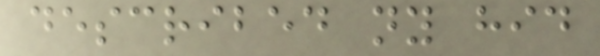described ny hid
